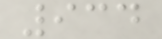934
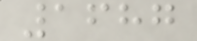1687
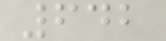642
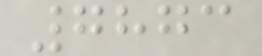7873
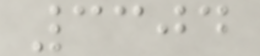3304
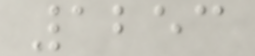1253
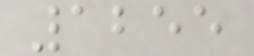1255
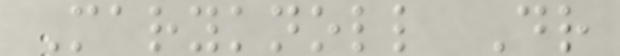Maryknoll Dr
